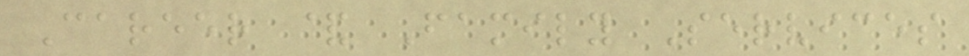Career & Family Services
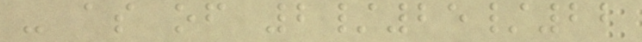- as of 2/25/22
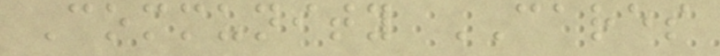Community CARES
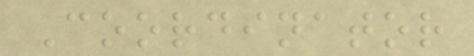Coordinator
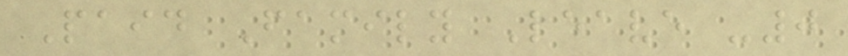Paid Family Leave -0
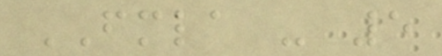FMLA - 5
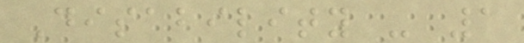Disability - 1
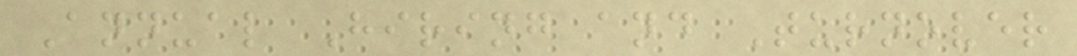Annual Hiring and Turnover
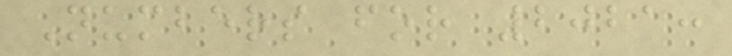Numbers for 2021:
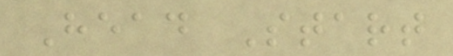Head Start
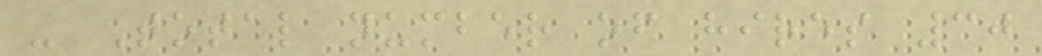- Total number of hires 30
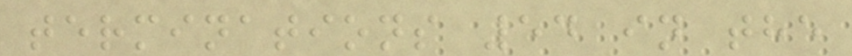terminations 54 in the
